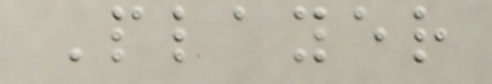Player
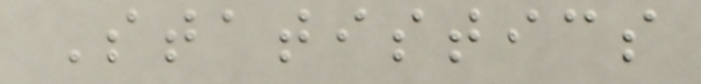Statistics
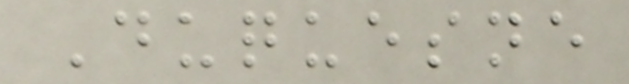Duquesne
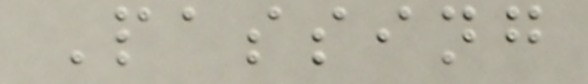Passing
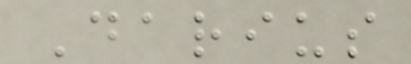Darius
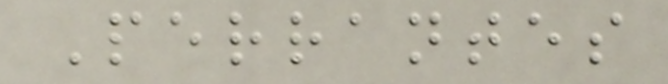Perrantes
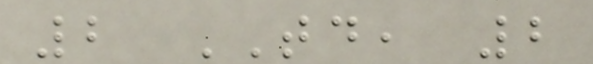2 TD, 2
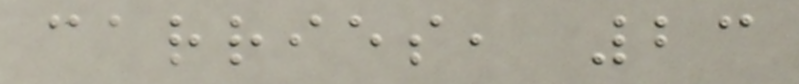carries, 23
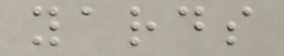yards
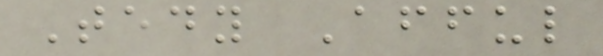Tedy Afful
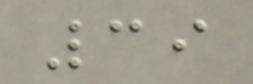39
